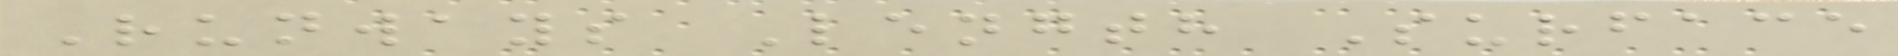Runways Length Surface
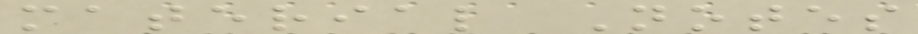material Notes
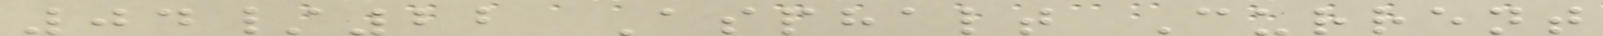04/22 Asphalt Current
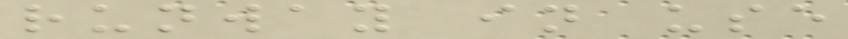runway in use
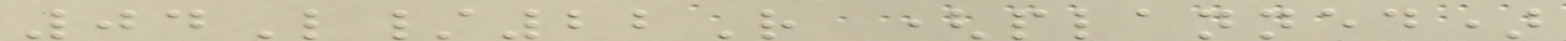04L/22R (planned)
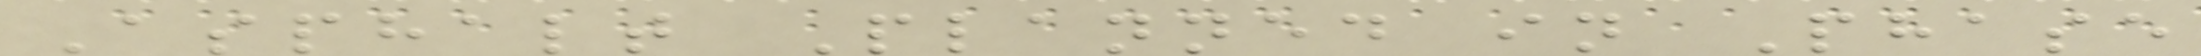Asphalt Planned in Phase
